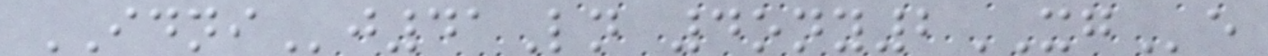IDNIj41Ln 4ony2XGe
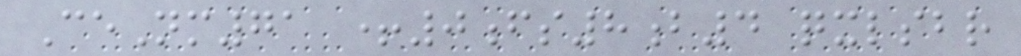CeNm71 +0fs8b4 qxlsbr
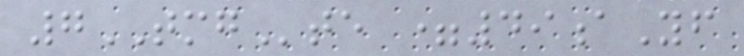7TMGte =49aYf
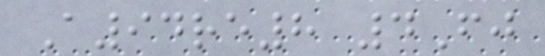A94re8 4Fj
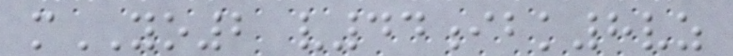mYO2 v44ibk8vz
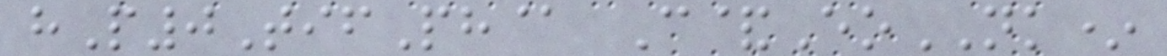hP0TifPh@ C&EoNK*
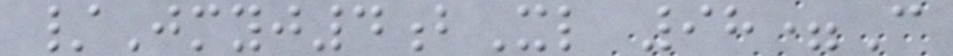/Jmyj4bXl 98=C
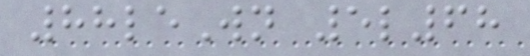88leWn 5l68
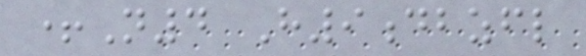+N4 H9dbzfl
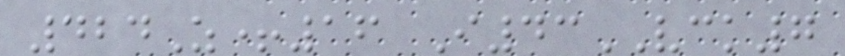424Z+16 I43VCK7
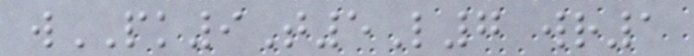wPK9T5L7 wr1
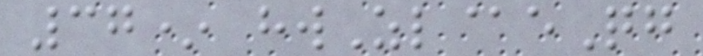37* hwZl@eQg
